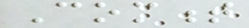Comment
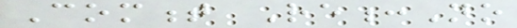Comment Re:No
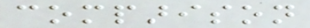comparison
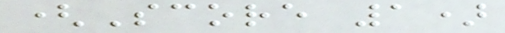(Score 1)
